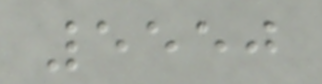5550
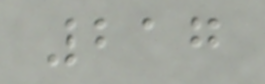217
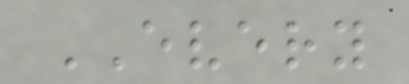EVERY
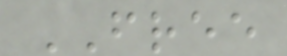FREE
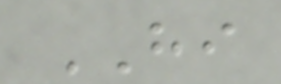HI
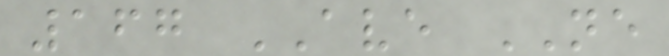167 AVE NE
